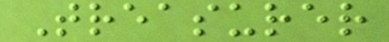Treasurer
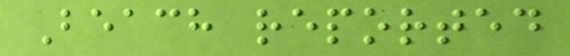Beach reported
